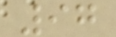97
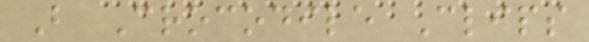B Crocodile Clips
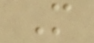M
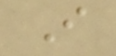I
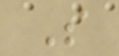S
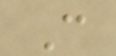C
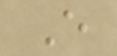E
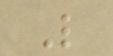L
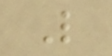L
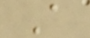A
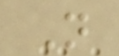N
